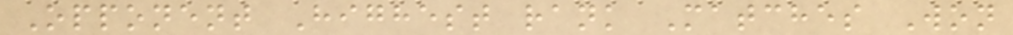Opponent Highest rank Matches Won
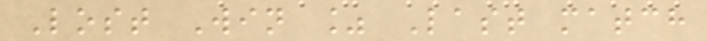Lost Win % Last match
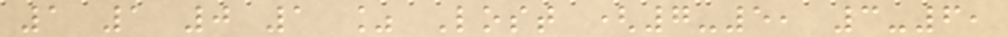1 1 0 1 % Lost (7-5, 3-6,
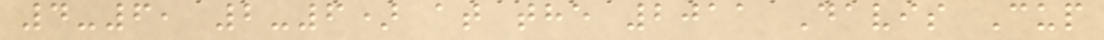4-6, 2-6) at the 2011 Davis Cup
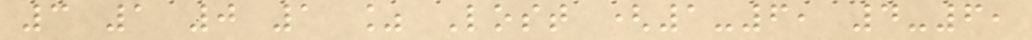3 1 0 1 % Lost (1-6, 4-6,
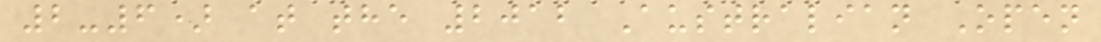2-6) at the 2012 Australian Open
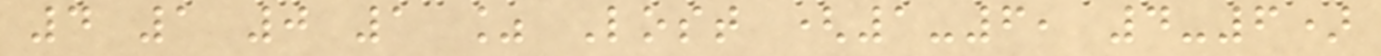4 1 0 1 % Lost (1-6, 4-6)
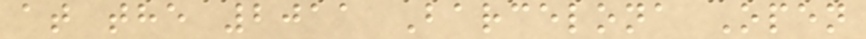at the 2011 Barcelona Open
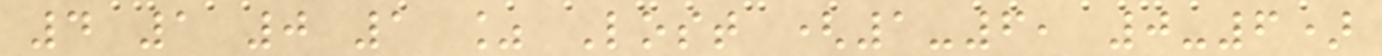4 1 0 1 % Lost (1-6, 0-6)
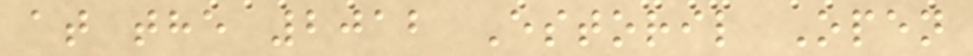at the 2012 Estoril Open
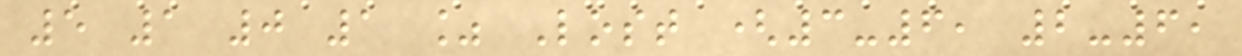5 1 0 1 % Lost (3-6, 2-6,
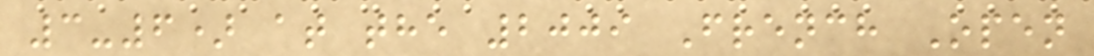3-6) at the 2009 French Open
